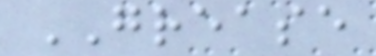GREASE
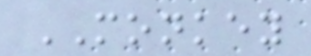MONKEY
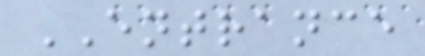ENTRANCE
